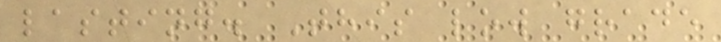lasting. This low grade
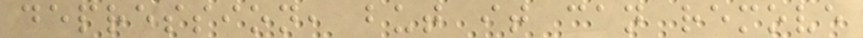depression, but it can remove
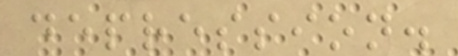depression.
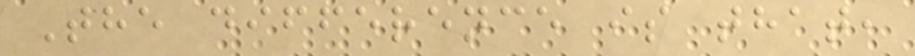The difference is that,
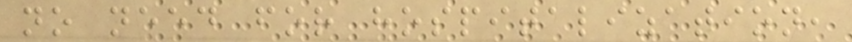no need for hospitalization,
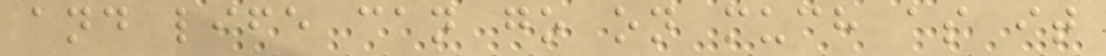and life can go on much as it
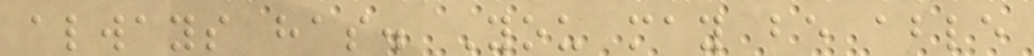always has. You may be able
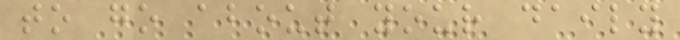to go about your daily
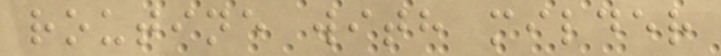routine with milder
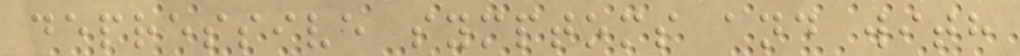depressive symptoms and with
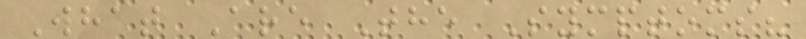What Are The Symptoms?
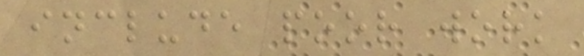include poor work
